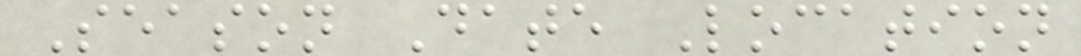Season Date Location
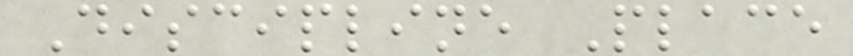Discipline Place
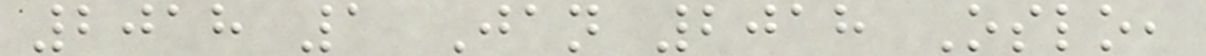2018 1 Jan 2018 Oslo,
